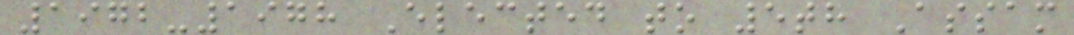1972-1978 Elected to 5th Assam
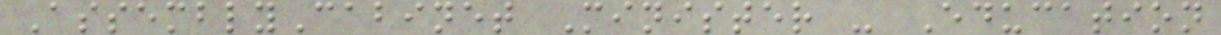AssemblyCabinet Minister - Education
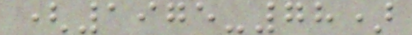(1975-78)
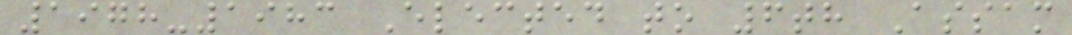1978-1983 Elected to 6th Assam
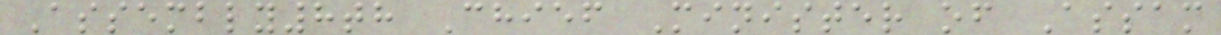Assembly8th Chief Minister of Assam
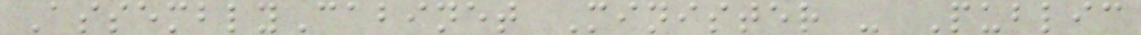AssemblyCabinet Minister - Public
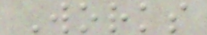Works
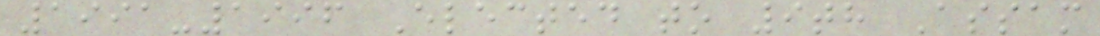1991-1996 Elected to 9th Assam
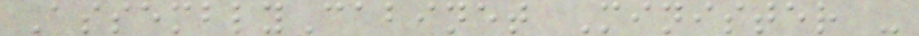AssemblyCabinet Minister -
